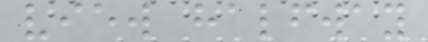view halfway
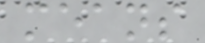means
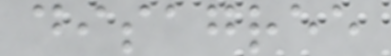disagree
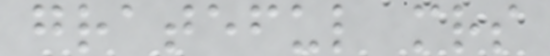grateful mrs
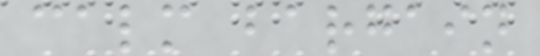calm bargain
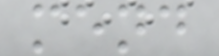mend
